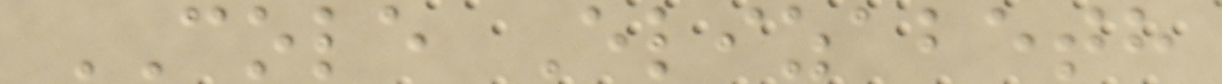COLE Elizabeth
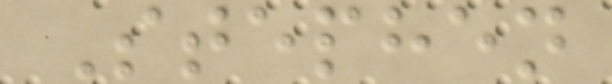Stephen
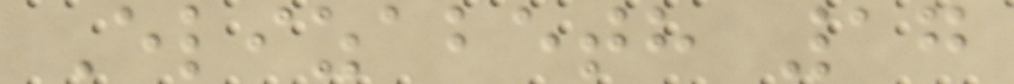Elizabeth 17
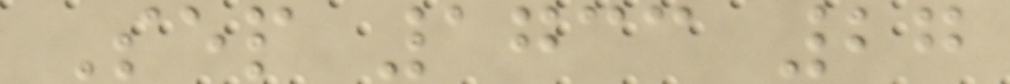Sep 1733 27
